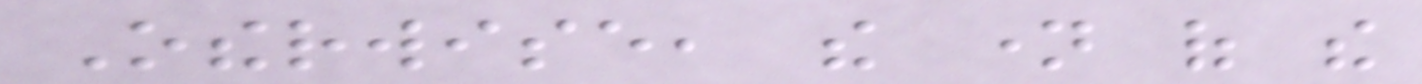Otherwise, the name of the
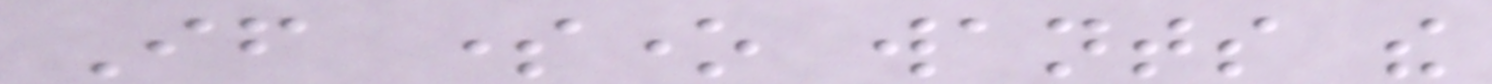If someone wants the
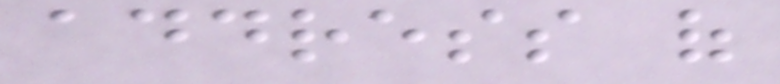address of
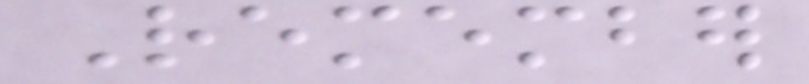Remember
